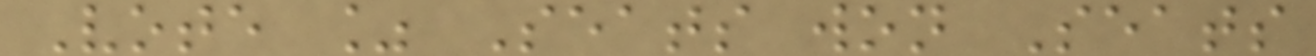Vote % Seats won Seats
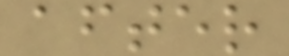after
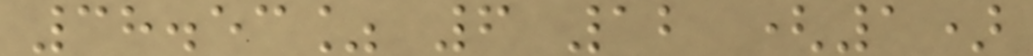38.53% 6 12 (1)
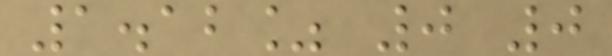1.12% 0 0
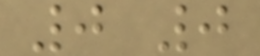0 0
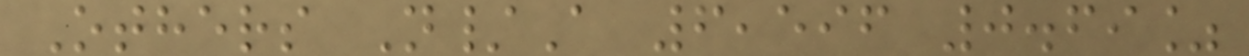Others N/A 6,596 0.69%
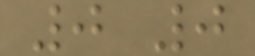0 0
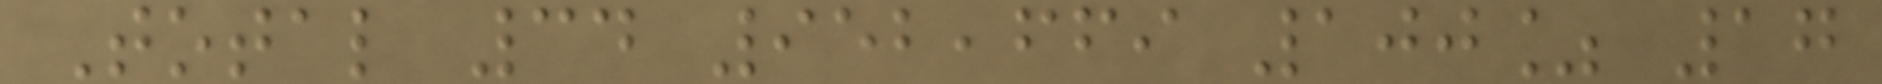Total 34 952,669 100% 17
